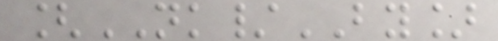[NK/BY]
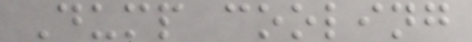Dump cooling
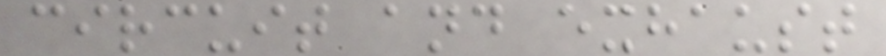circuit and exhaust
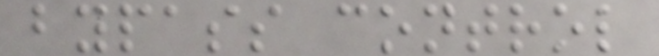bypass control
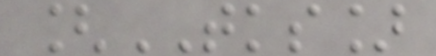[TKS]
